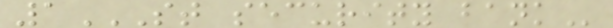1ST SECURITY BANK
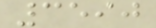3590
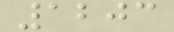1203
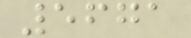5671
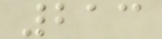213
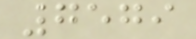7579
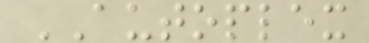AUTOPLEX
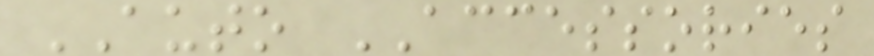AUTO ACCESSORIES
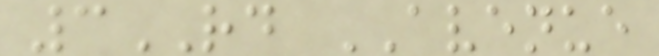3RD AVENUE
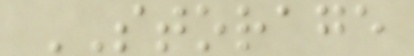STORAGE
